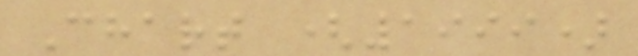Chart (1999)
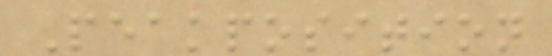Peakposition
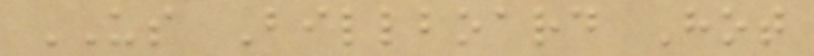US Billboard Hot
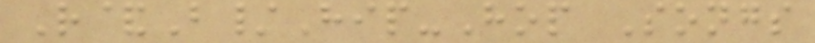R&B/Hip-Hop Songs
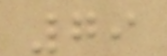79
